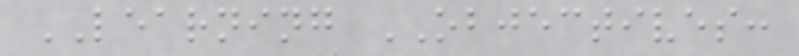LEARNING OBJECTIVES:
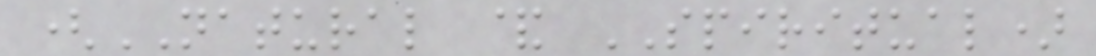(NATURAL & SPIRITUAL)
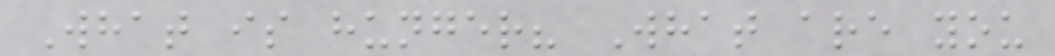What is hunger? What are you
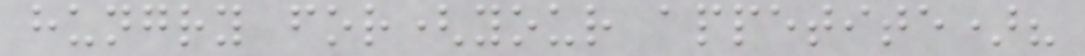hungry for(your appetite)?
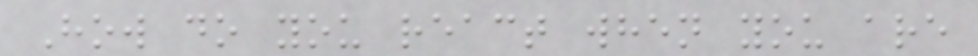How do you react when you are
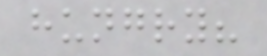hungry?
